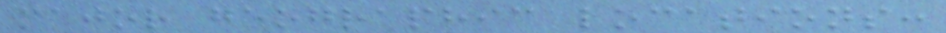major geographic locations:
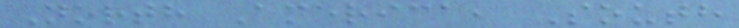North America, South
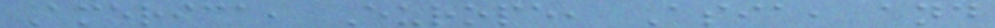America, Europe, Asia, and
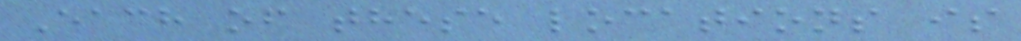Each of these locations is
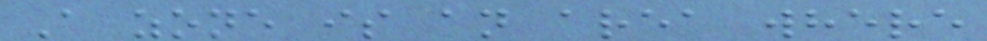A zone is an area where
